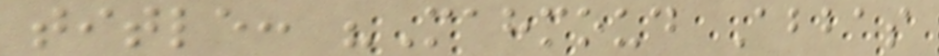title: "Mahmoud Abbas
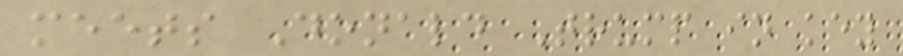meets Donald Trump in key
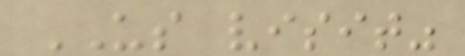US visit"
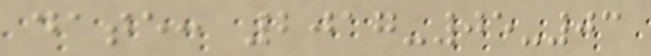date: 2017-05-03
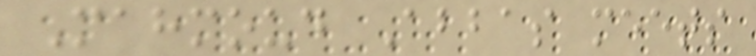Mahmoud Abbas meets
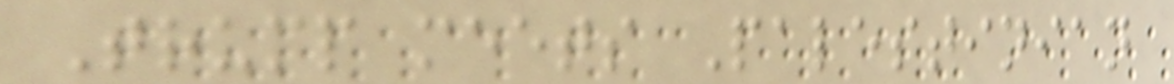Trump meets Palestinian
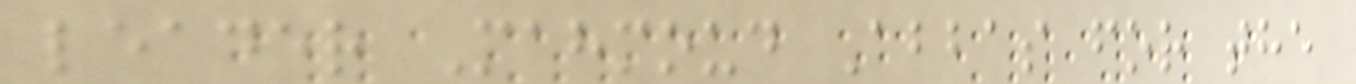leader Mahmoud Abbas for the
